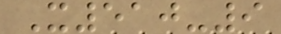X510-9
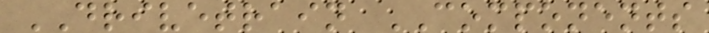DRIVETRAIN COMPONENTS
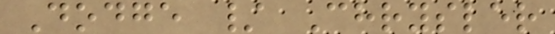Dodge / Chrysler
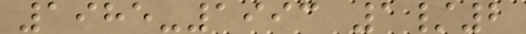1985-1993 1/2
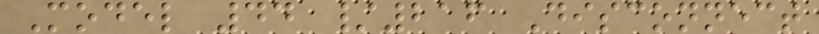Model 44 /216 Disconnect
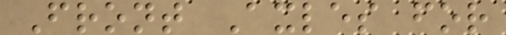Front Axles for
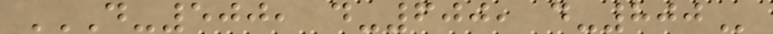D-500, D-600, D-800
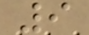9
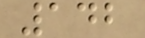142
